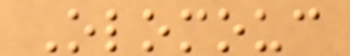Olomouc
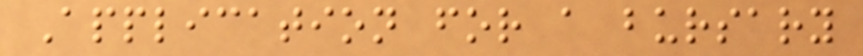Application for a bursary
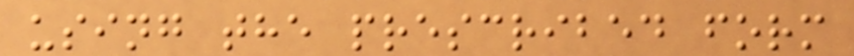using the prescribed form
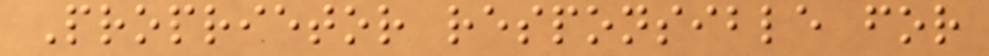Proprietor responsible for
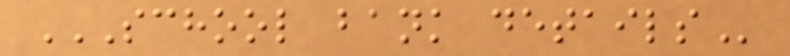SCHOOL BANK DETAILS
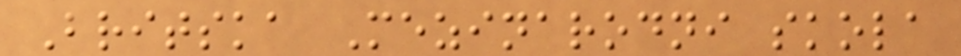Britska Mezinarodni skola
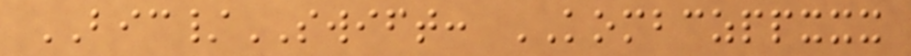BIC/SWIFT: KOMBCZPPXXX
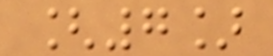[7]
